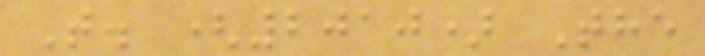T. (2010) The
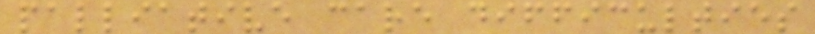palliative care difficulties
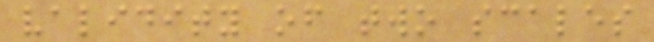validity of two scales
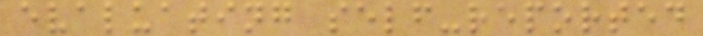evaluating self-reported
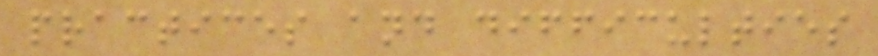practices and difficulties
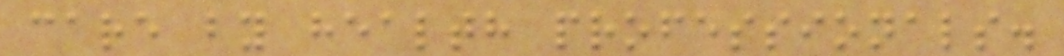care by health professionals.
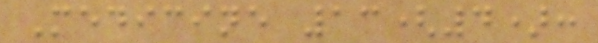Medicine 13(4):
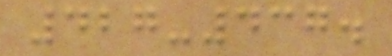427-437.
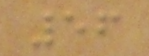56
